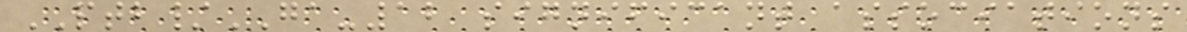PTB/GA-12 significant associations
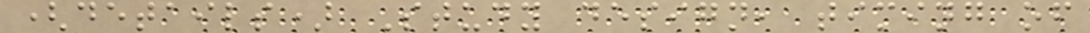(details) Study design, timing of
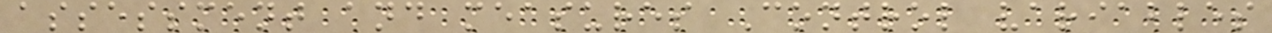assessment and measures Control variables
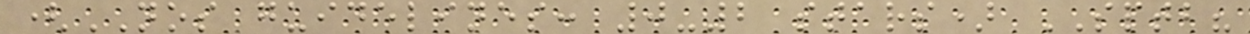(NOS guidelines: 0-2 stars) SPTB?
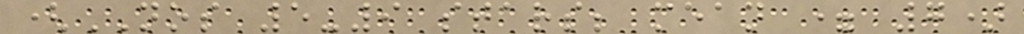(NOS 5-9 stars; mean = 7)
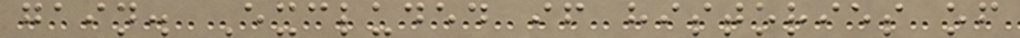gain. Excluded if histories of
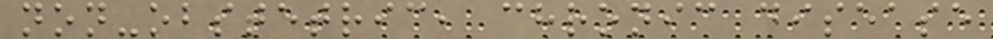non-obstetric, chronic disease
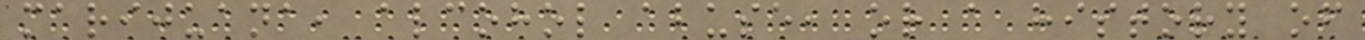marijuana, alcohol abuse, or a history of
